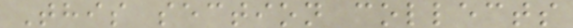This section collects
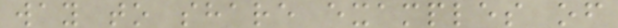way to share examples of
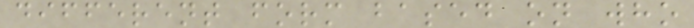different form based on who
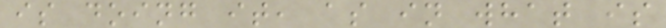is doing it, as in what is
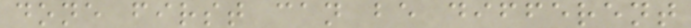done first can be different
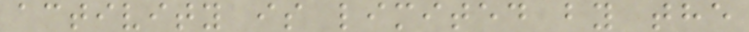activity is limited by the
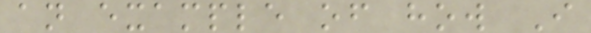an example of how I
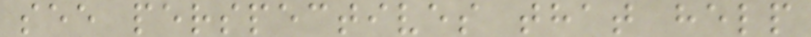see perspectives that help
